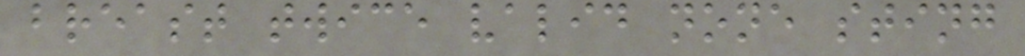breast twice valid none sting
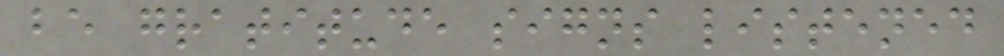be gratitude signs listened
